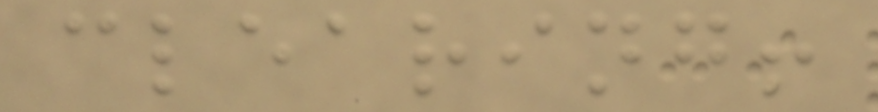clearing!
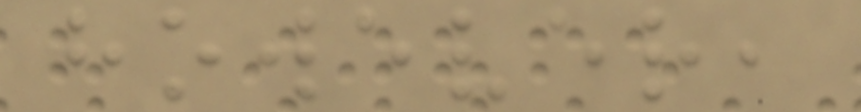however,
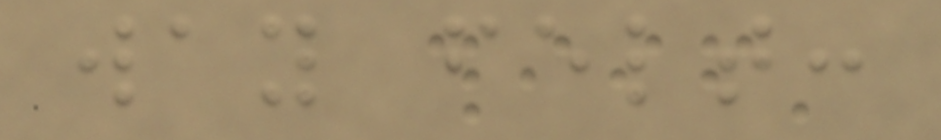way felt:
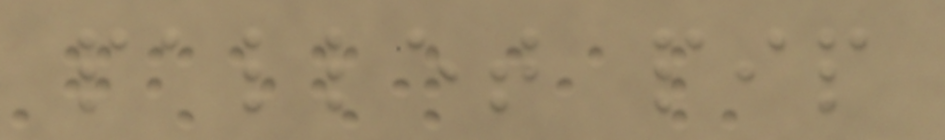pallet pip
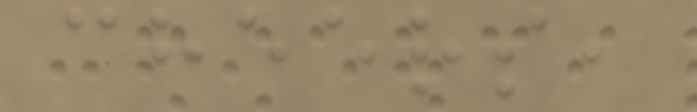cheers,
